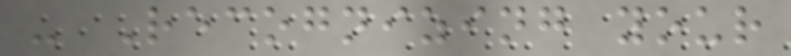- Recognizing your
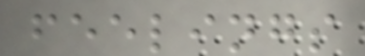feelings
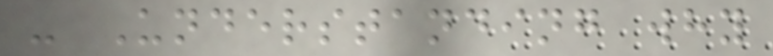- Understanding why
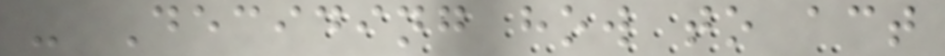- Deciding how to act
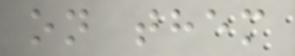on them
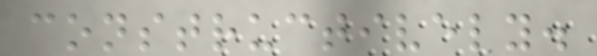constructively.
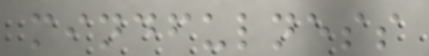mindfulness
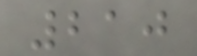210
